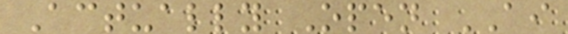Actually Open AI
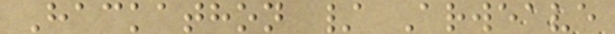Hackathon / Arweave
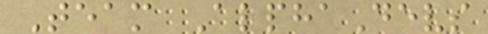Team AlphaDevs
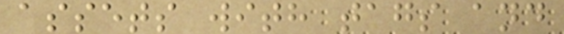assets with tags and
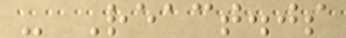- React.js
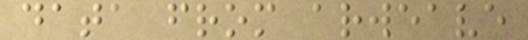data from arweave
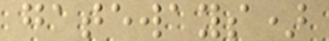gateways)
